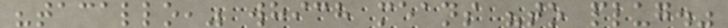"tacallo," which means "to plug."
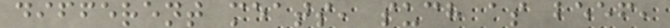different meats, such as beef,
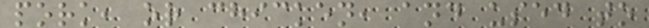pork, or chicken, and used to
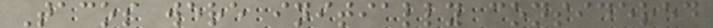Tacos were initially considered
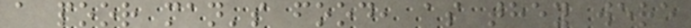a poor man's food, as they were
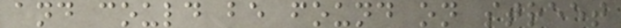and could be found on street
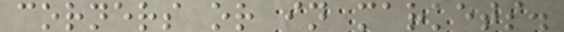corners or in markets.
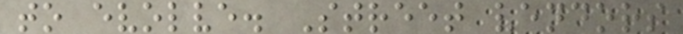to evolve. Street vendors
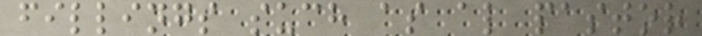fillings such as al pastor
